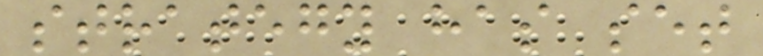strategy has set
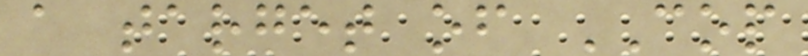a target of COP
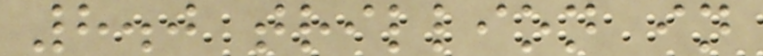8.0 trillion in
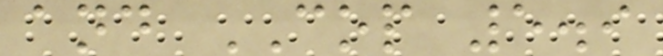and COP 5.9
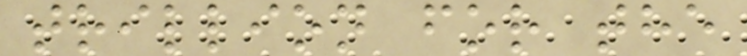trillion for the
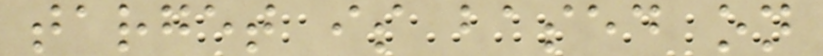target is based on
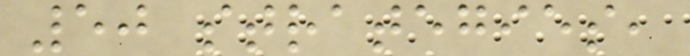50 strategies,
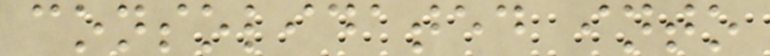consolidated into
